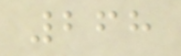268
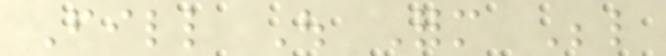Fill Out Form Below
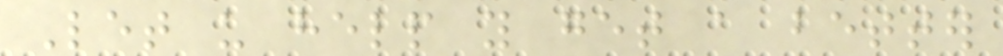Let us help you get a better
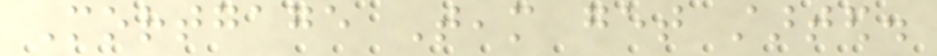Mortgage Team get started.
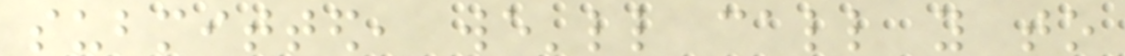submitted, we'll call you to
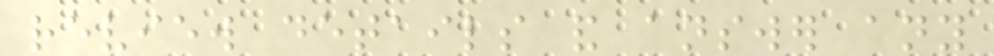review details and answer any
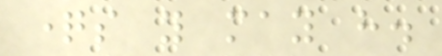questions you may have.
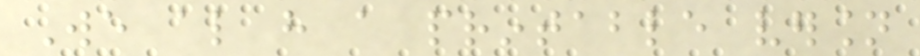We also have a printable version
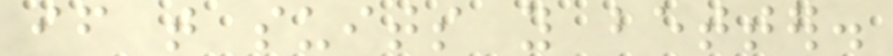if that suits you better.
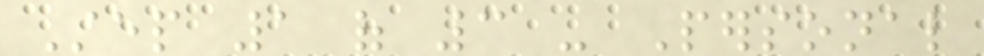Step 1 of 3 - Personal
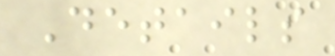Details
